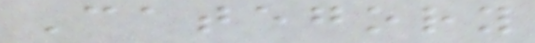Category
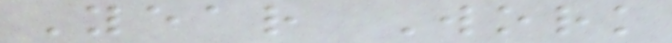Year Work
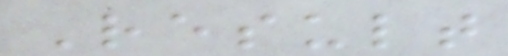Result
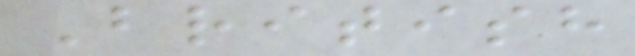British
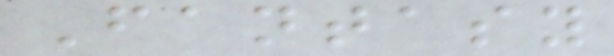Fantasy
